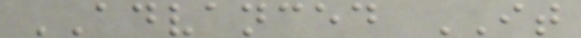ADVANCED IT
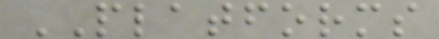PLATFORMS
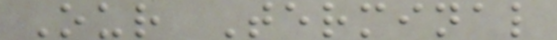Our Terminal
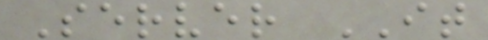Server IT
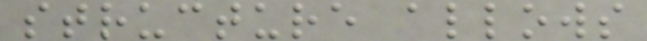structure allows
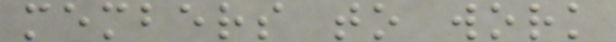members to work
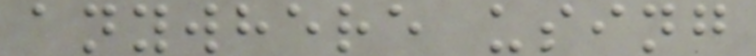anywhere using
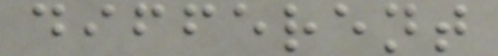different
